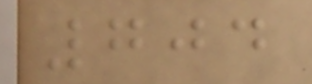704
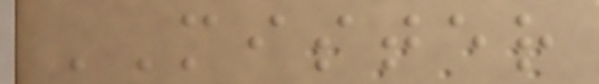MISTER
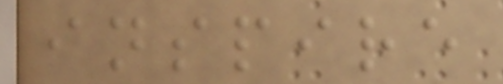inspire
